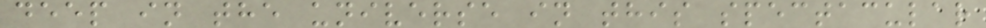deep in the universe in this spectacular
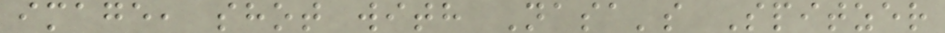image, shot with Nasa's Spitzer
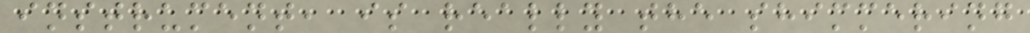instrument, is really the shimmering
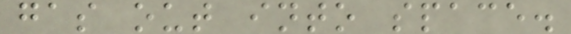gas out into space.
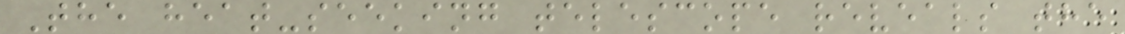The heat-seeking telescope reveals the
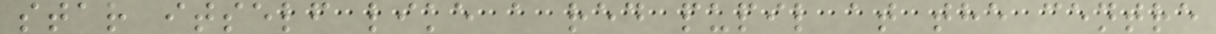star itself like a red pupil at the centre
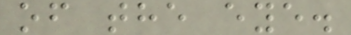of the eye.
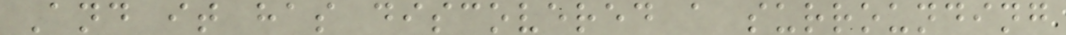And it has discovered a surrounding
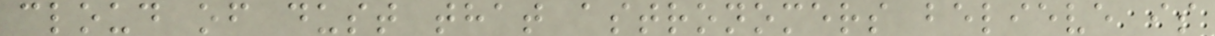cloud of dust that astronomers believe is
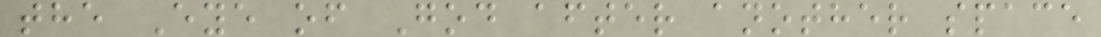the Eye of God after another space
